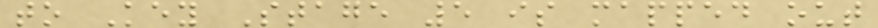to Key Stage 5 is mapped out
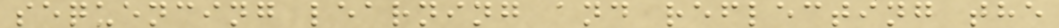sequencing learning and reflecting the
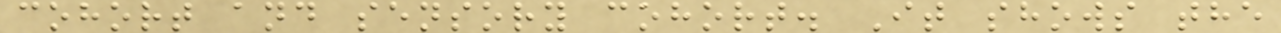cohort and sensory cohort. It shows the
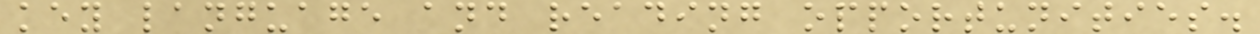key language and reading opportunities.
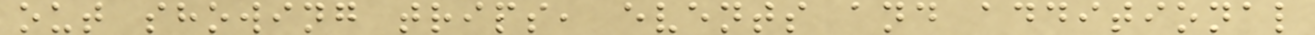out showing trips, events and additional
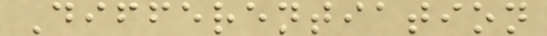Differentiation
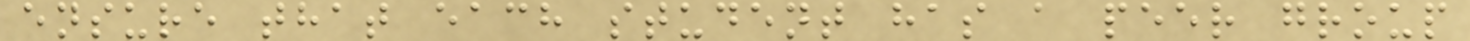ensure that each student has a peer group
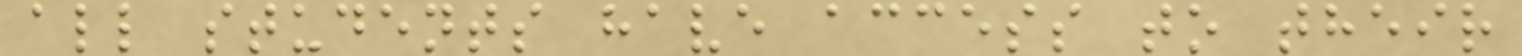all students have access to their
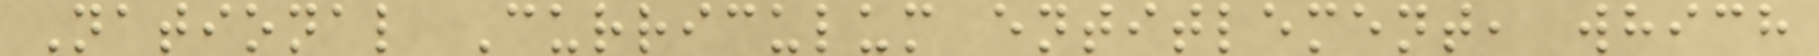National Curriculum entitlement, which
